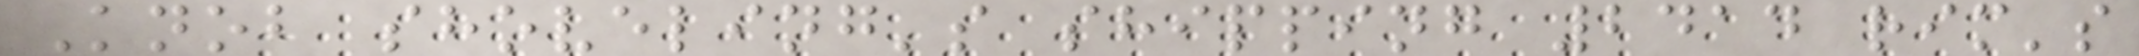Knob shoveling's shipping 2414 rim's
